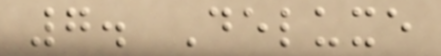7. Deluxe
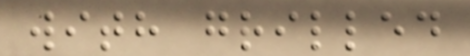with grilled
